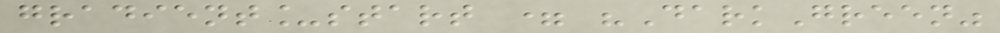gradient_start = "DarkGreen"
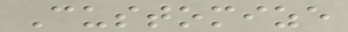Customize
